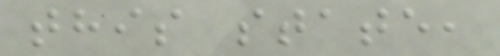this state,
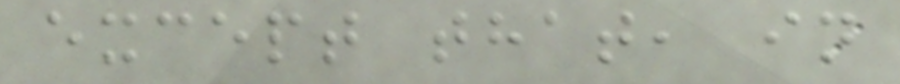except that, in
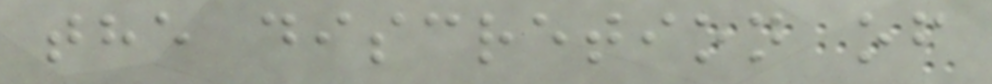the discretion of
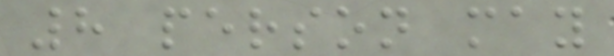8 person may
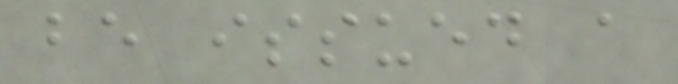be issued a
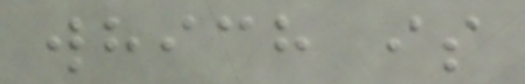which is
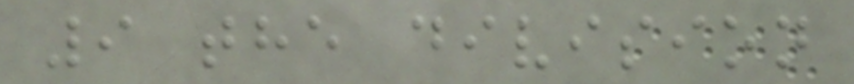9 the division
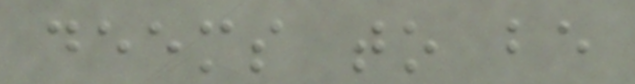deems to be
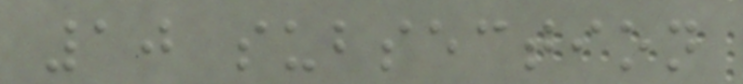10 subsection
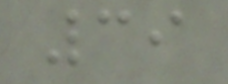39
